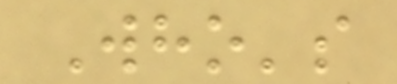Who's
